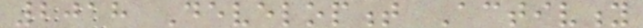2018 Development Activity
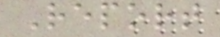Report
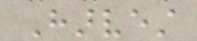Harvest
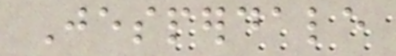Jesperdale
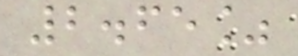2.65%
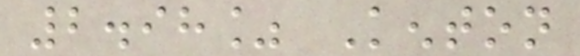2.98% Kenton
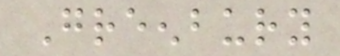Greenbury
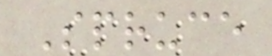Spruce
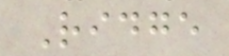Ridge
